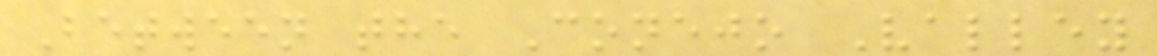Between the Conejo Valley
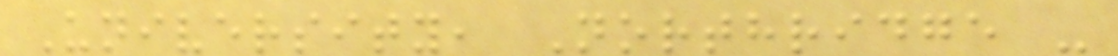University, Northridge -
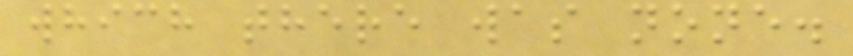which there was none.
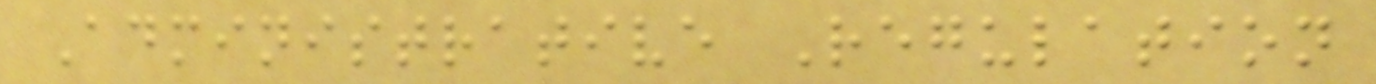Administrative Regulation
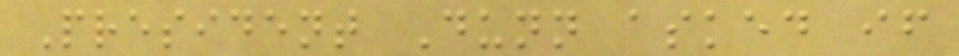President Dunn asked if
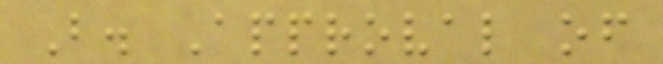B. Approval of
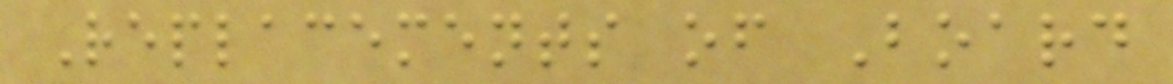Replacements of Board
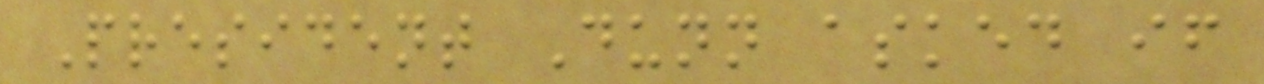President Dunn asked if
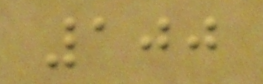100
